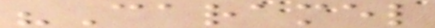"Caramel
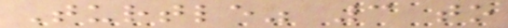Turtle" 3 to
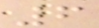6
